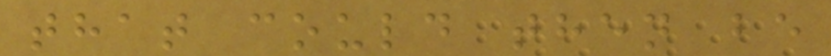that could then be
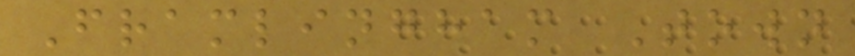Framlingham Town
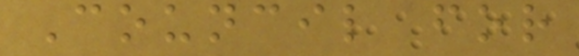Council for
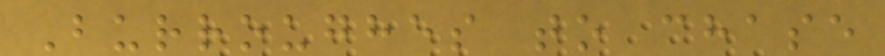Burroughes to chase
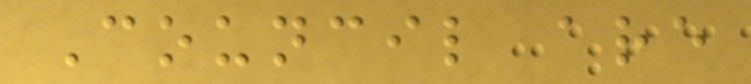Council are
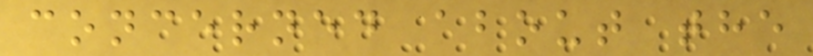concerned about the
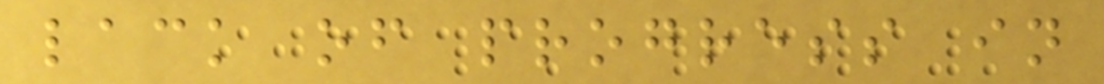lack of progress in
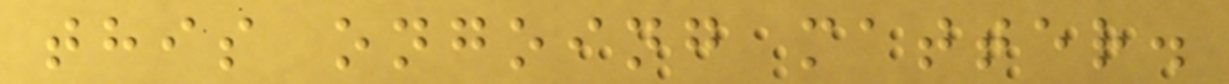this ongoing matter.
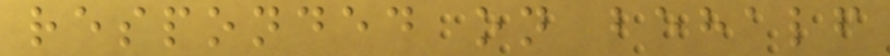responded on behalf
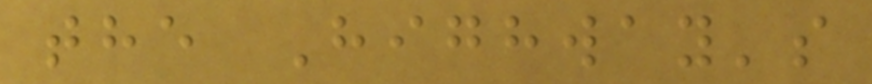the Highway's
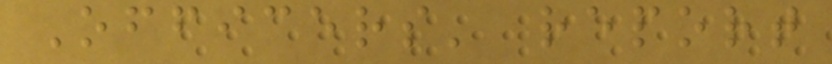Officers' report
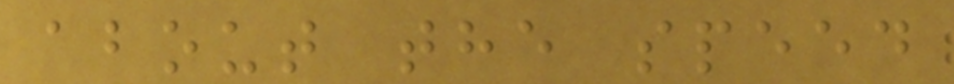about the speed
